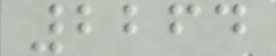2264
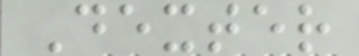Dexter
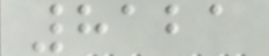8121
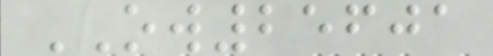OW25601
